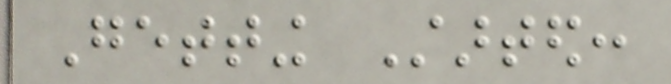Getting Started:
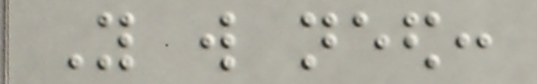You will need:
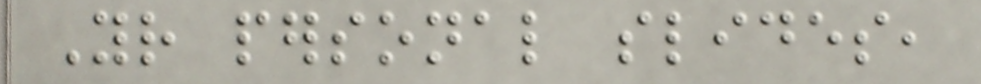Your personal slides,
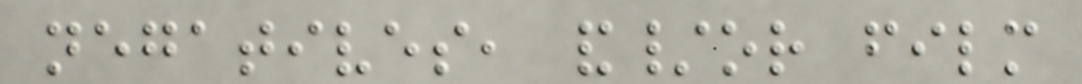negatives, and/or film
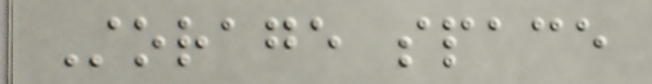Storage space
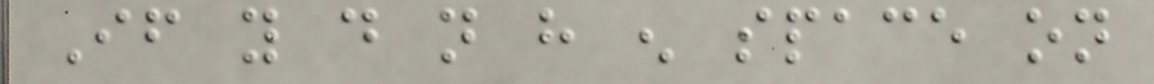If you do not have enough space on
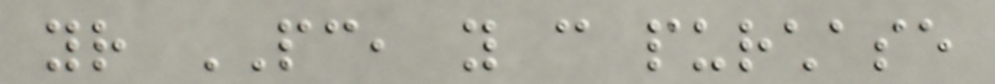your PC, you can purchase
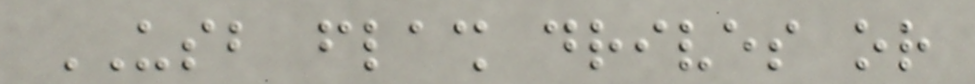USB flash drives or
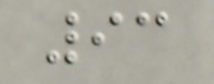93
